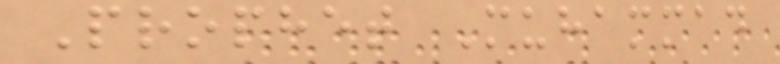Prophet Muhammad
